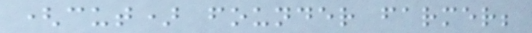(cut) founder farmer;
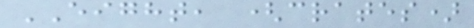EIGHT, (crates)
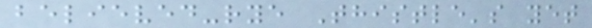believed-rye Thistle's yet
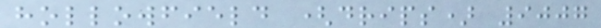hollowfield (drips) 9007
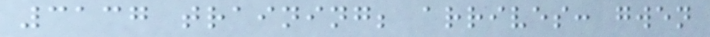3137 training; arrives: gwen
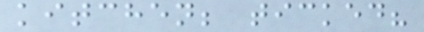kitchen; ticked?
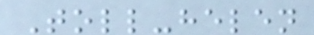Toll-helen
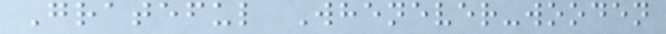Grateful Whenever-wooden
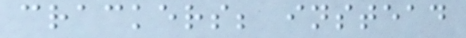crackers; instead
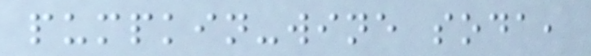pumpkin-wine soda,
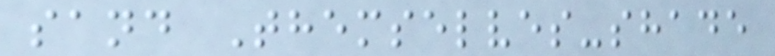sand Themselves-shade
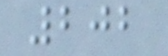202
